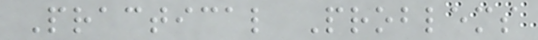Practical Problems
